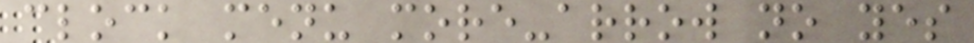clock menu more-arrow no yes
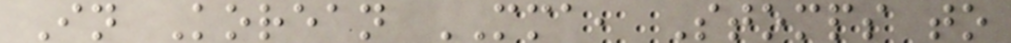In Korean MMA, Stomps to
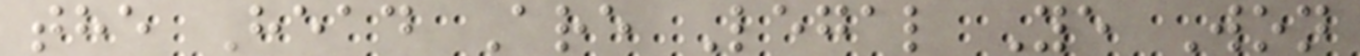the Head Are Legal Ye Won
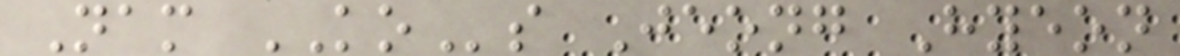Nam KOs Jeong Hyeon
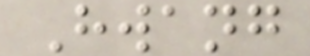Hwang
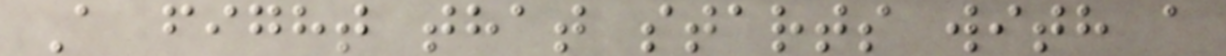A fight that starts with a
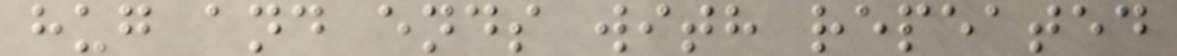hug and ends with repeated
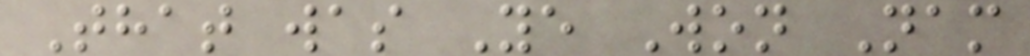That was Ye Won Nam
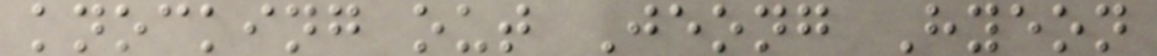knocking out Jeong Hyeon
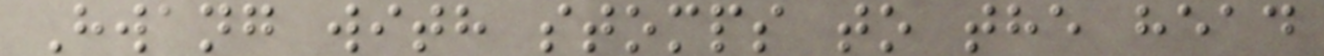Hwang with stomps to the head
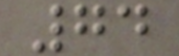74
